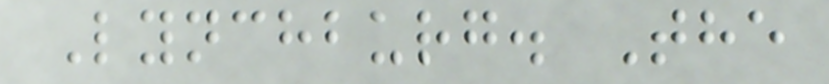Lynchburg. The
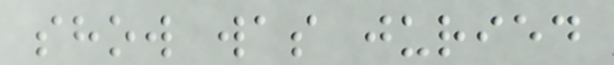show was juried
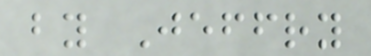by Jeffry
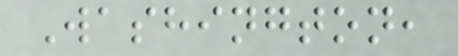Washington,
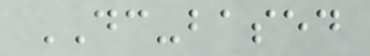DC-based
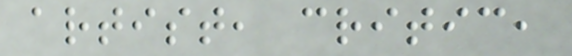artist, critic,
